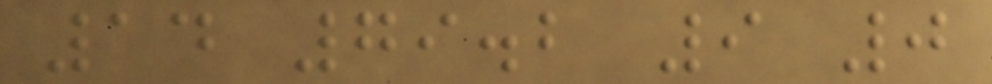14 79.2 9 0
